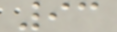93
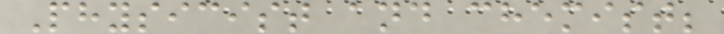Physicist and chemist;
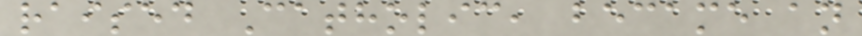raised Catholic, became an
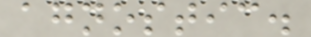agnostic.
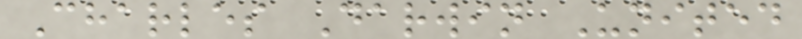Charles Darwin United
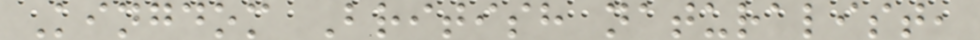Kingdom British naturalist,
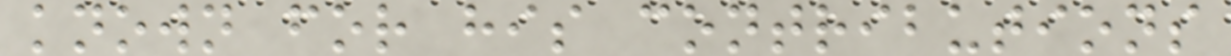known for his contributions
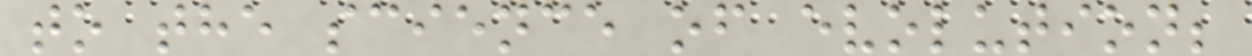to the science of evolution;
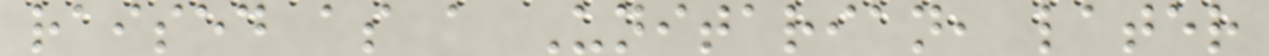raised as a Unitarian, later
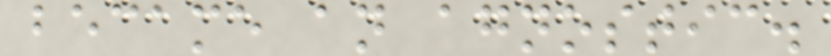became an agnostic.
